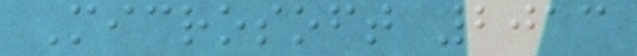Microsoft 2013
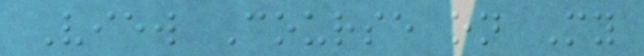View Course on My
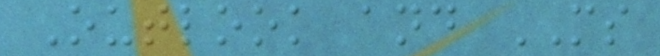Outlook and MS
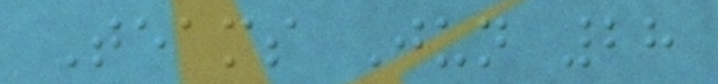Teams Jun 28
